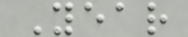Year
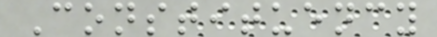Constituency
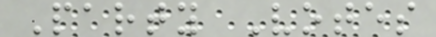Party Votes
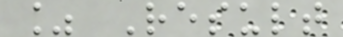% Result
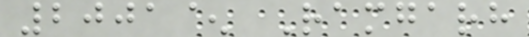2001^ Ramgarh
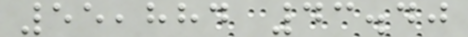55,884 43.40
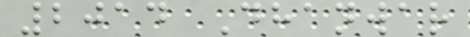2014 Dhanwar
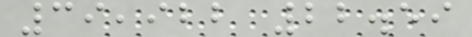39,922 22.59
